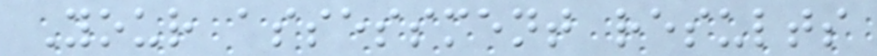Your assessment results
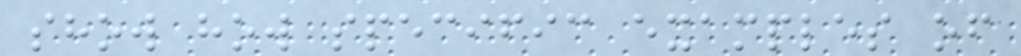show how specific examples of
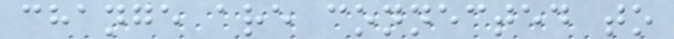change are connected to
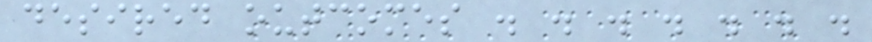desired outcomes . . . . . . .
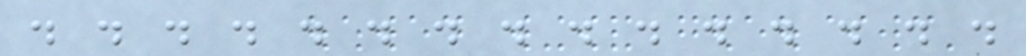. . . . . . . . . . . . . . .
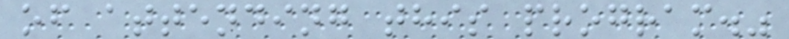of attending this program."
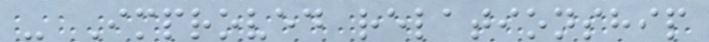- Improved relationship
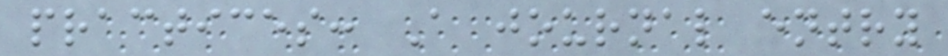practices: A journal entry
